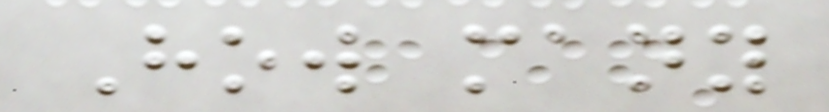How many
